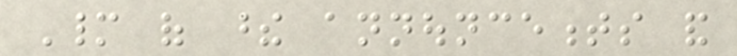Many of these announcements and
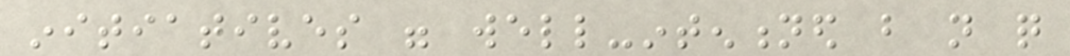initiatives were well-intentioned but not quite
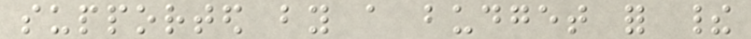supported by a budget for their
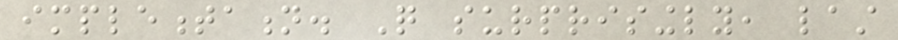implementation. Quite surprisingly, last
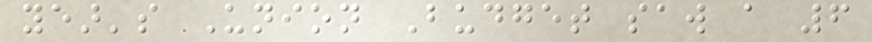year's Union Budget saw a 6
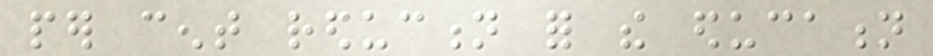per cent reduction for the education
